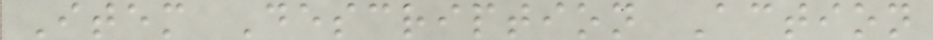Item Description Action
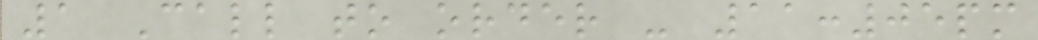1 Call to order - 11:05pm
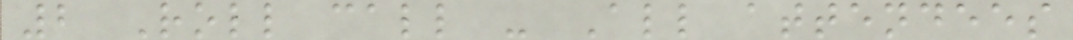2 Roll call - All attendees
